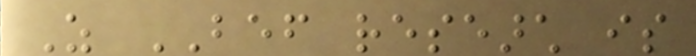As BEF research is
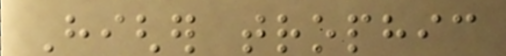Higher trophic
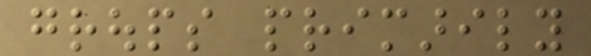groups primarily
